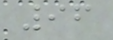96
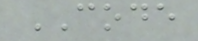CODE
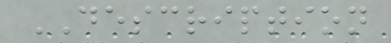DESCRIPTION
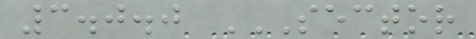3.0.0 SECTOR
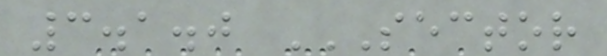3.1.0 SECTOR
